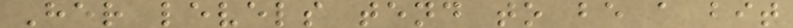Her levels tend to be a bit
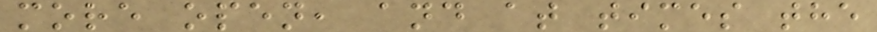more open, and at times the
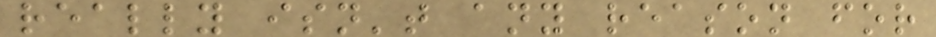really isn't any reason for
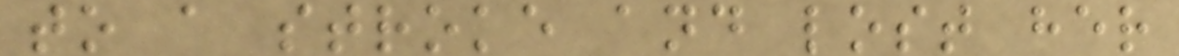to a stroke and lost her
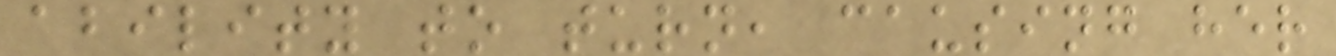ability to turn, causing her
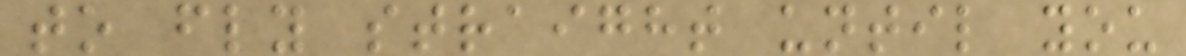to fly straight until you
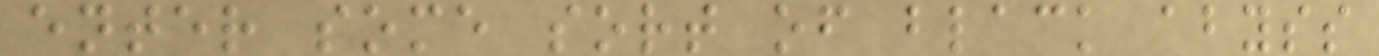enter some sort of black abyss
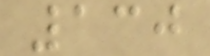130
